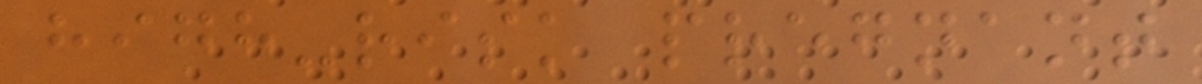high-risk pregnant
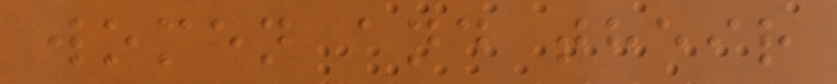women and their
